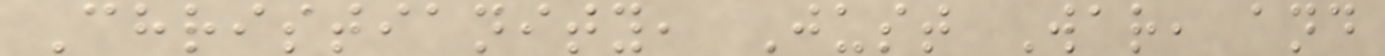Christianity, Just War, and
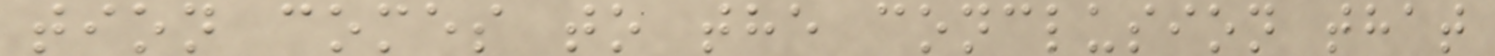tion comes to the conclusion that
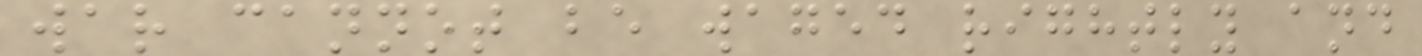war cannot be waged rightly and
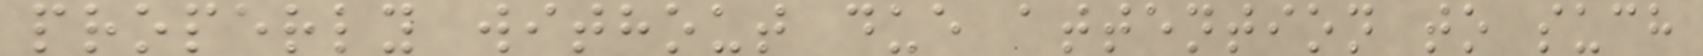properly without due attention to such
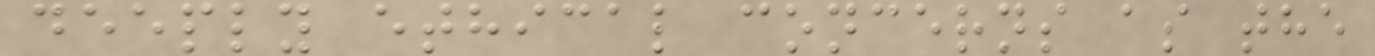deeply ethical concerns as the
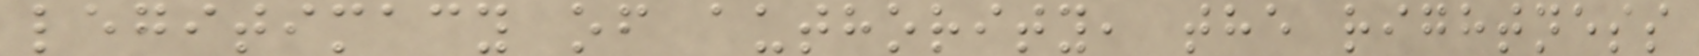legitimacy of authority, the rightness
